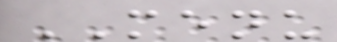MENU
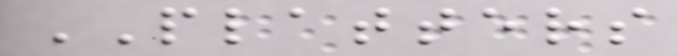PLATTERS
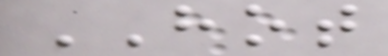HOT
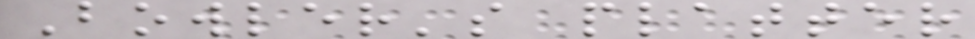Bowler's platter
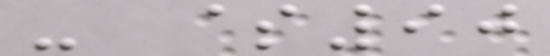- $90
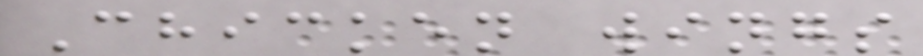Chicken wings
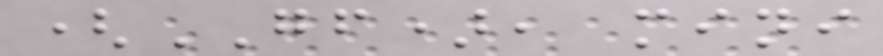(GF), mini
